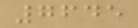7645
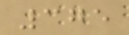375
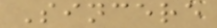Sincere
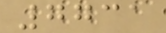7731
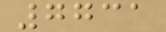7731
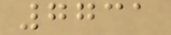7731
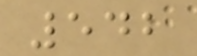542
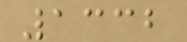1332
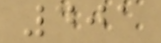401
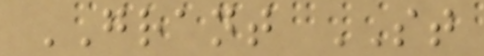GRANT ST
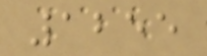1255
